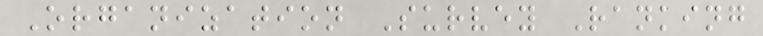Organization Survey Ranking
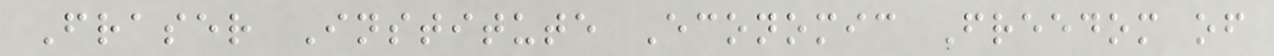Fraser Institute Economic Freedom of
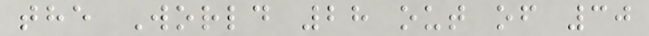the World 28 out of 30
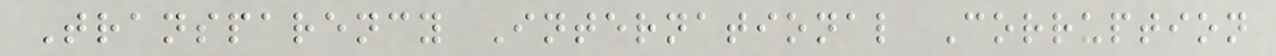Transparency International Corruption
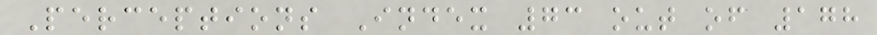Perceptions Index 73 out of 178
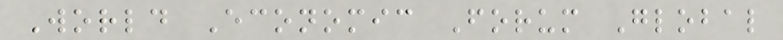World Economic Forum Global
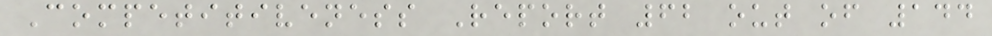Competitiveness Report 62 out of 144
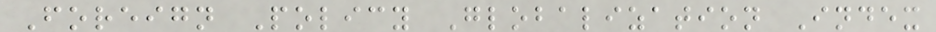Foreign Policy Globalization Index
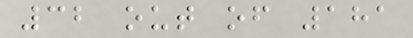32 out of 181
